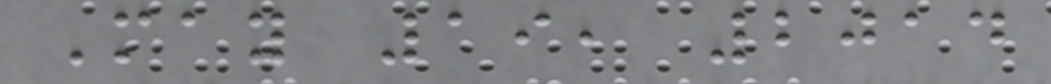May 19, 2014
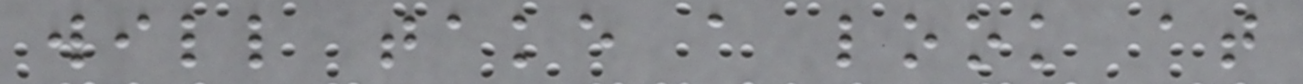will take a look at
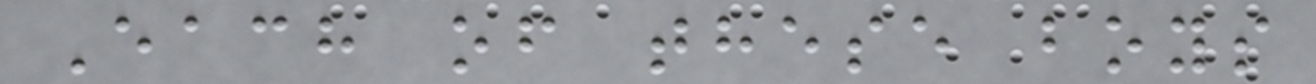Each of these boys
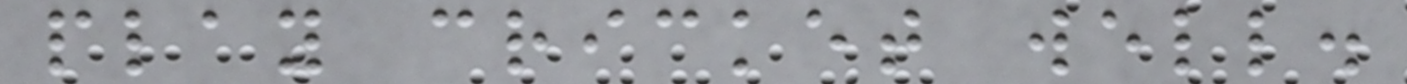play cricket well.
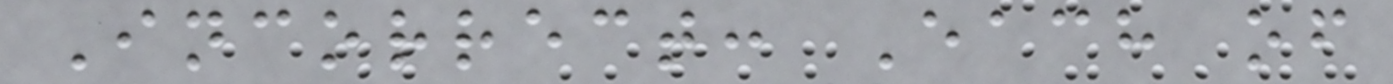Incorrect: Each of
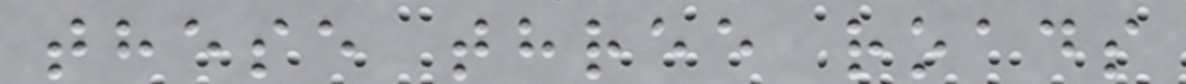these three roads
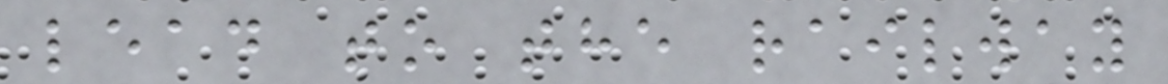lead to the railway
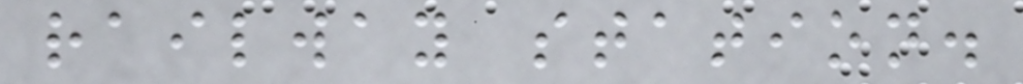railway station.
